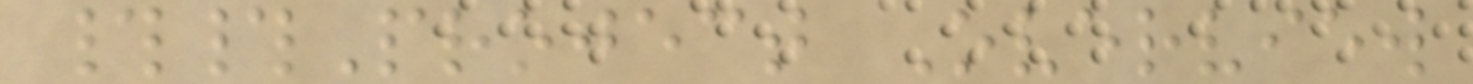##Project Overview
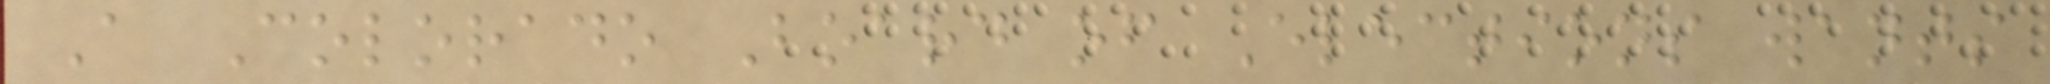A Colorado Board of Elections wants
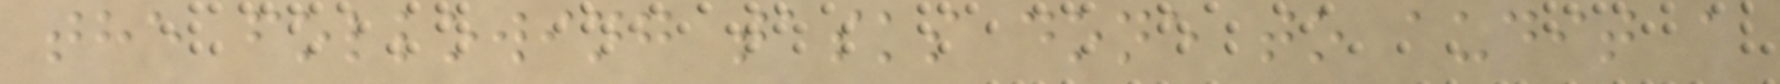the following tasks done to audit a
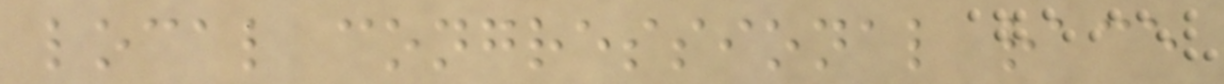local congressional race
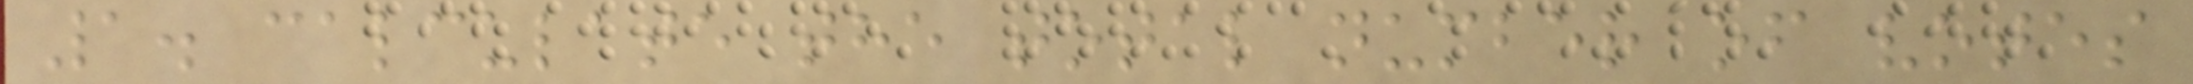1. calculate the total number of votes
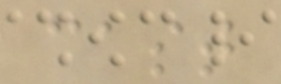cast
